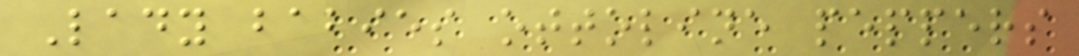Lady babies ottoline peppers
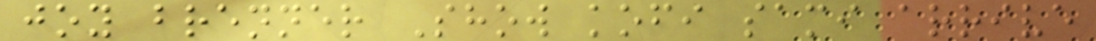joy brenner Show kofi sami arrive
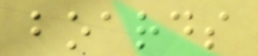boards
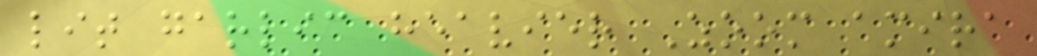lit garlic heavier Zoom amira
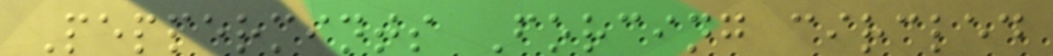Peppermints Forcing circled
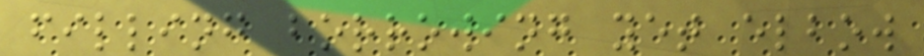filling borrowing yet elbow
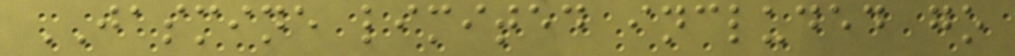JASMINE limited included go
